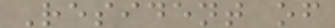Resident of
